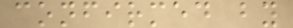confirmed by
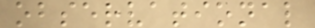observational
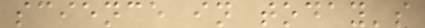science in today's
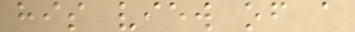his view of a
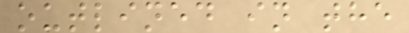outlined in the
